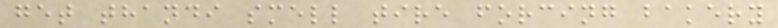get thandi smell tire forcing bakery
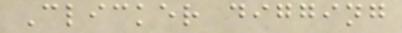Clicker digging
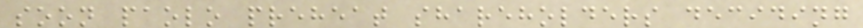soon paolo preheat shareholders deciding
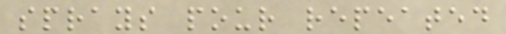sprays pour repeated
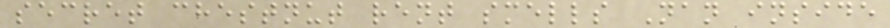secret chestnut rent smells Nan inside
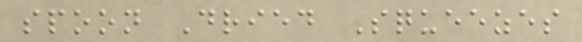spoon Dried Squeezes
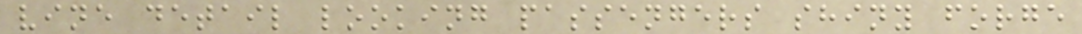vine detail looking passengers shiny forge
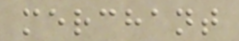merchant
